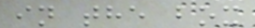in the box
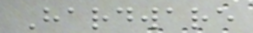Hardware
